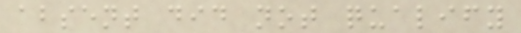absent did not qualify
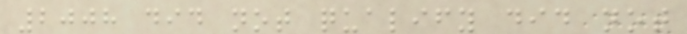2008 did not qualify did not
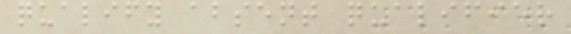qualify absent qualifier
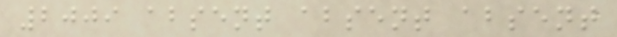2009 absent absent absent
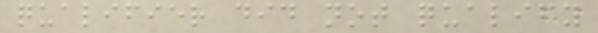qualifier did not qualify
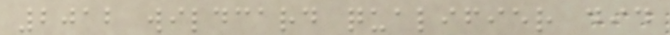2012 wildcard qualifier did
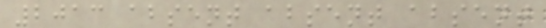2013 absent absent absent
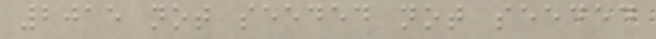2015 not seeded not seeded
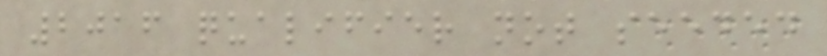2016 qualifier not seeded
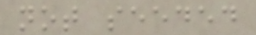not seeded
